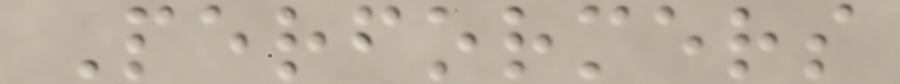Performers
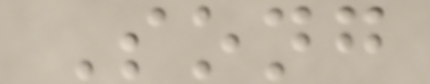Song
